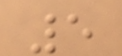5
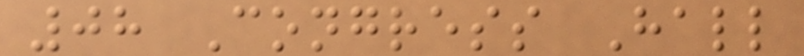08 Congress Hall
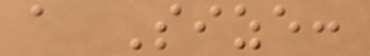a Size:
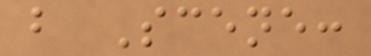b Scene:
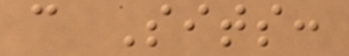c Sits:
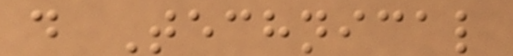d Technical
